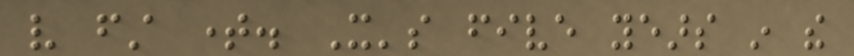very first time. It's five years in the
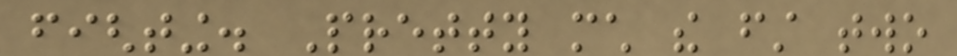fighting. Pretty much the first two
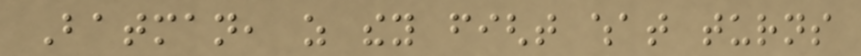Batman, as they fight what turns
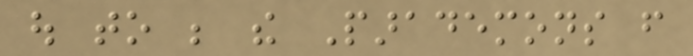out to be the Parademons from
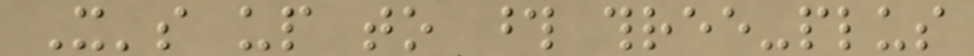It's up to those three-plus
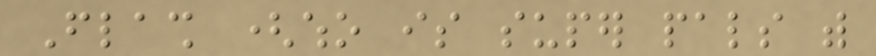Flash (who is super pals with
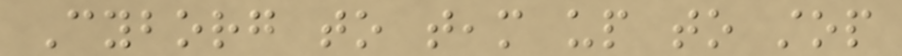Cyborg to team up to stop
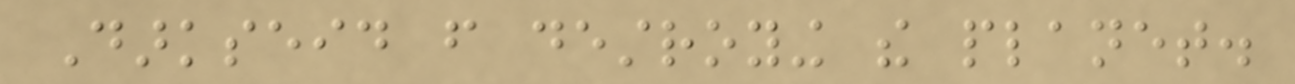Darkseid from destroying the planet.
